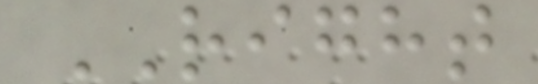RIGHT
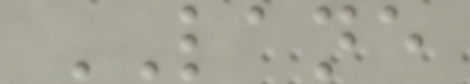LANE
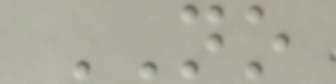NO
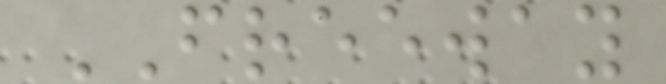FREEWAY
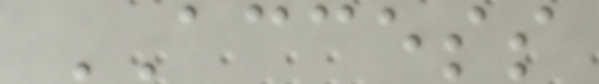ACCESS
